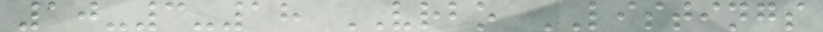10-3-18 VRBO LISTINGS
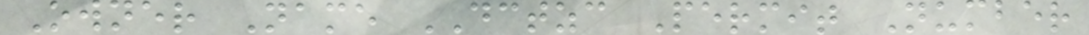Owner Name DCTZC Permit Number
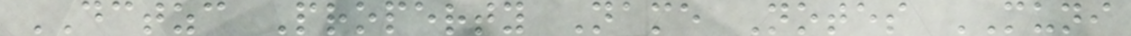DCTZC Property Name Notes MUNI
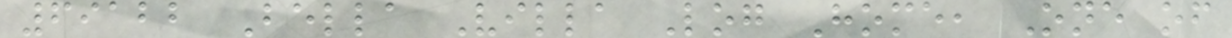69122 Bella Villa Log Home, One of
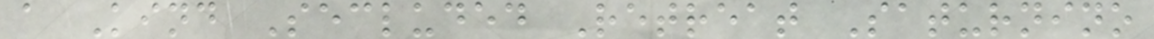a Kind Secluded Retreat Saturnino
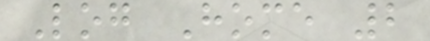Log Home 2
